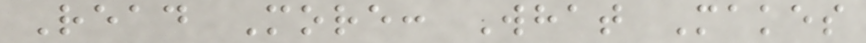Read More: What Makes
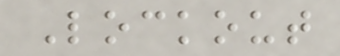Lockout
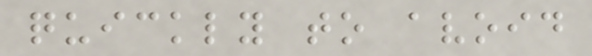quickly to avoid
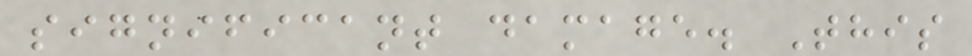significant damage. This
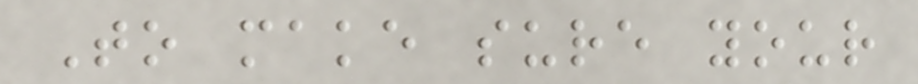To make sure your
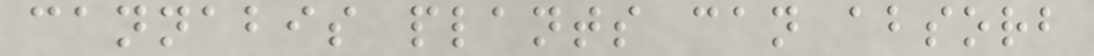cannabis plants can absorb
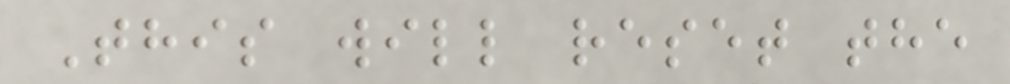This will reset the
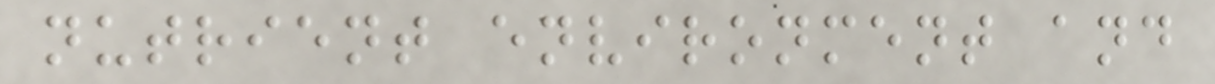nutrient environment and
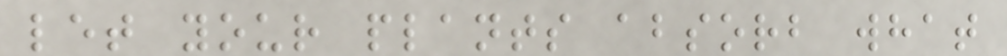let your plants absorb what
